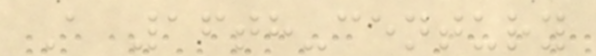A 16th-century
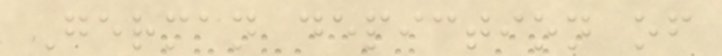German depiction of
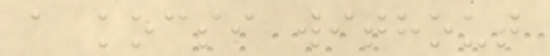a kocsi without
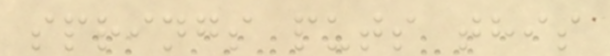springs puts this
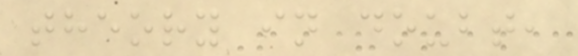theory in doubt,
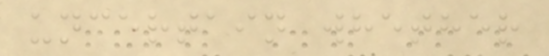uncertain whether
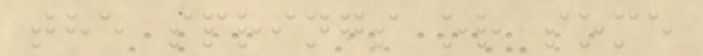the springs or some
